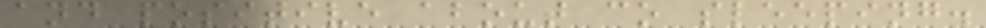and positive about co sleeping.
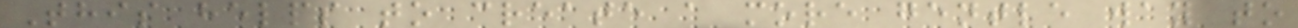This helps to create a more gentle way to
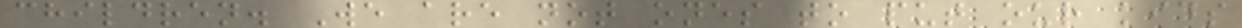children. We are not ones to put our kids
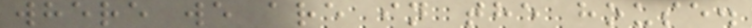where we are in the house.
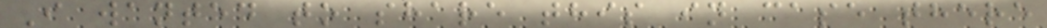I wanted to share this in case there
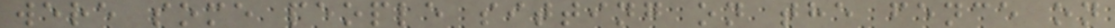were some people sitting on the fence on
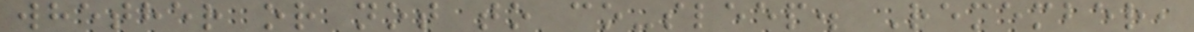whether or not to co-sleep. Remember,
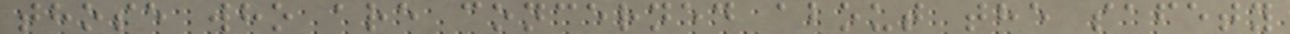those who are concerned about the safety
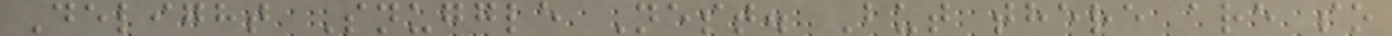Delight Snuggle Nest. But there are so
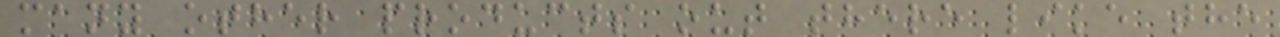many other products out there like the
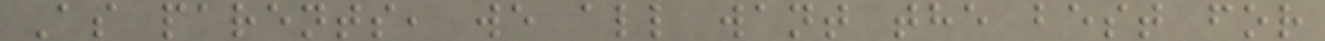As parents, we all want the best for
